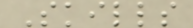Skills
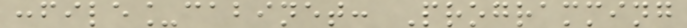:file_cabinet: Programming
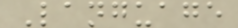Language
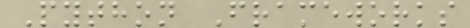Python Frameworks
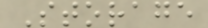Storage
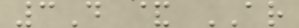3D & AR
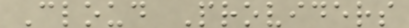Cloud Providers
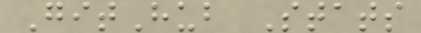GitHub Stats
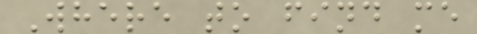Where to find me
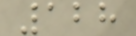128
